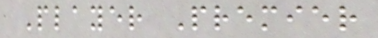Player Premier
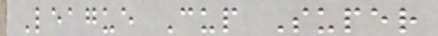League Cup Super
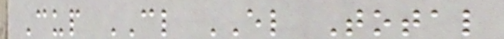Cup CL EL Total
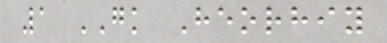1 GK Heorhiy
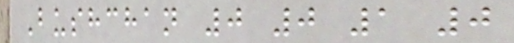Bushchan 0 0 1 0
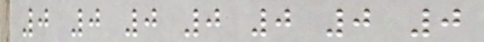0 0 0 0 0 0 0
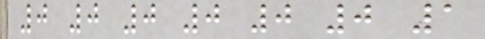0 0 0 0 0 0 1
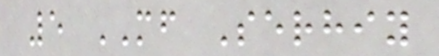5 MF Serhiy
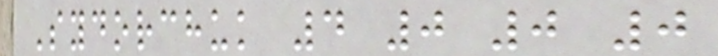Sydorchuk 4 0 0 0
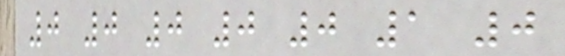0 0 0 0 0 1 0
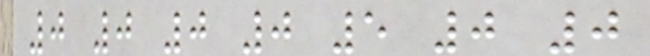0 0 0 0 5 0 0
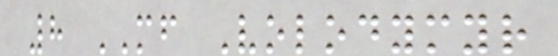8 MF Volodymyr
